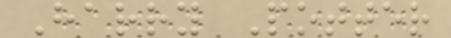Harry Potter
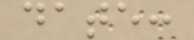date:
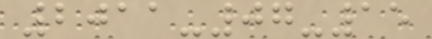2011-07-15
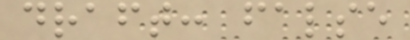draft: false
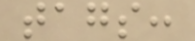tags:
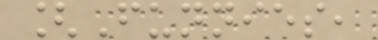[Funnies,
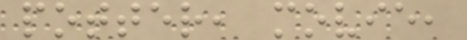potter, movie,
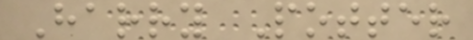Harry Potter
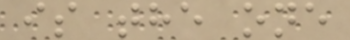is the one
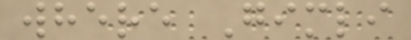where Gimli
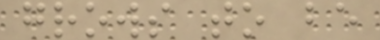grows to be
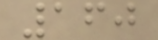160
